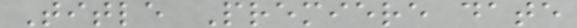Title Premiere date
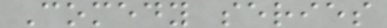Comedy series
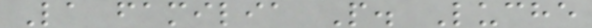La familia P. Luche
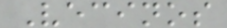Vecinos
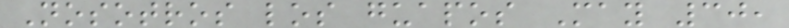Nosotros los guapos May 30,
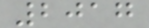2017
